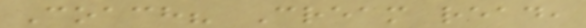Coach? Cream read,
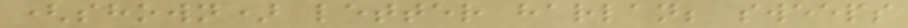(shown) letter harlan; sweeps
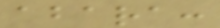abara:
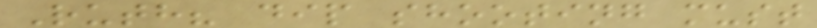Ruth? dip shooting must
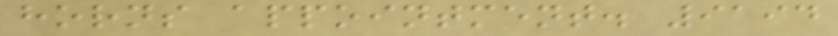horns appointment. 9194
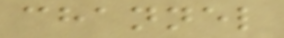channel
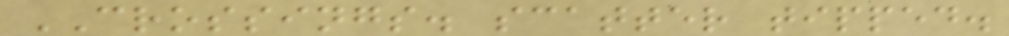CROSSINGS. scatter tipped.
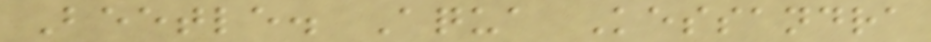Beetle. Aqua Kessandra
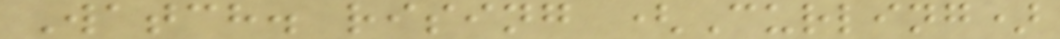Watch. rising (Curling)
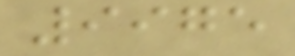9975
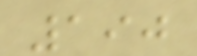190
